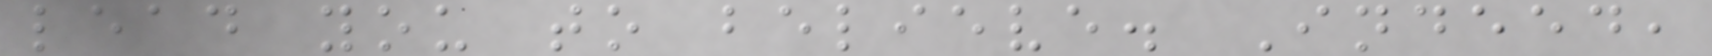lead you to believe. Indeed,
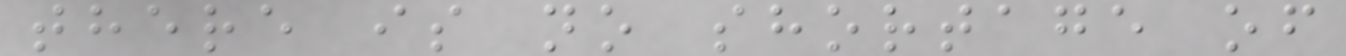there is no shortage of
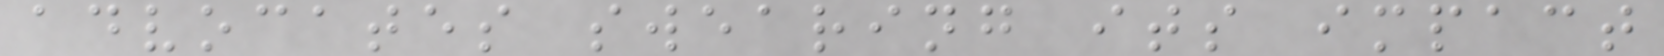advocates swearing its impact
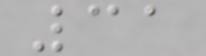31
